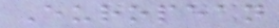European
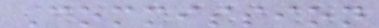Commission
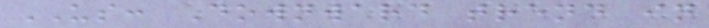US: Downward trend in
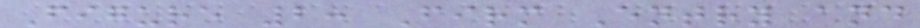Figure 2: Firm Entry and
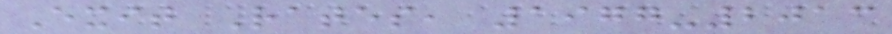Exit Rates, 1977-2013
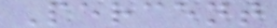Percent
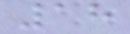18
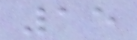15
